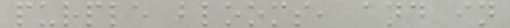purple blooms, and in
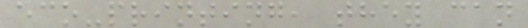eco-printing, they can
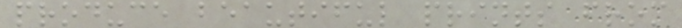produce beautiful prints from
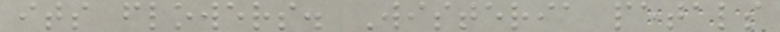its flowers. Wisteria petals
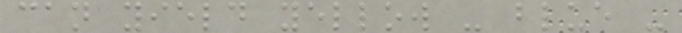can yield yellow - blue -
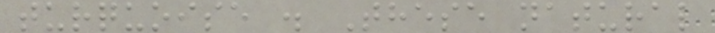turquoise . These natural
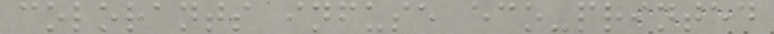colorants infuse eco-printed
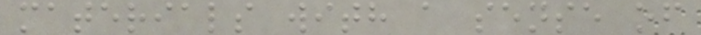materials with a sense of
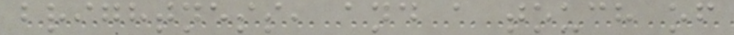brightness, and a touch of
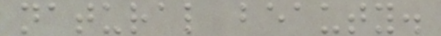natural beauty.
